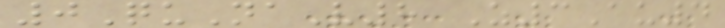0QuNaV8 Z3Au4
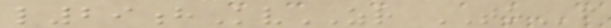l29hKvZR TOf
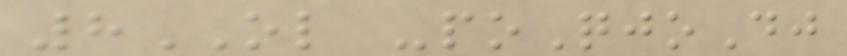8OL -poQjoDj
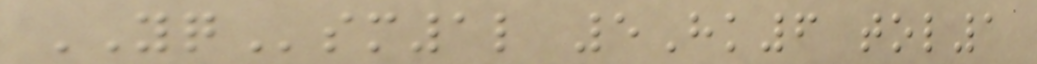YQsm1l 5Hk6 tol1
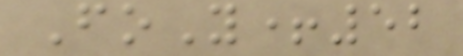FoY+52
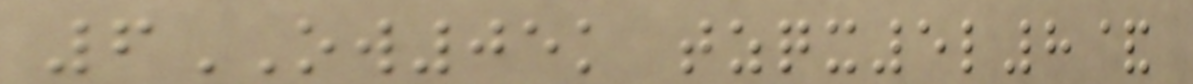6OW05k tzqx5l8&
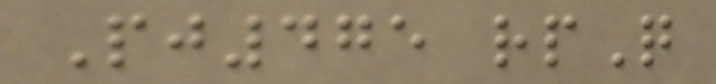Pj475 rpQ
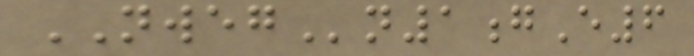NWEGn1gE6
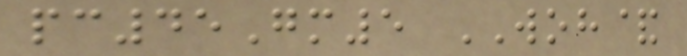pc45Gm5 WOH&
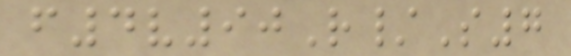f4v90R/S7
